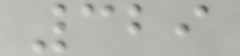329
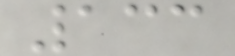133
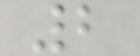2
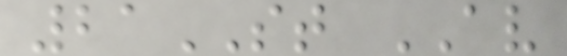21ST AV
